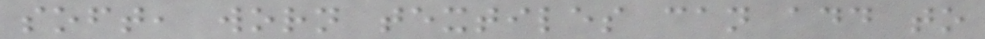soft, worn textiles can add to
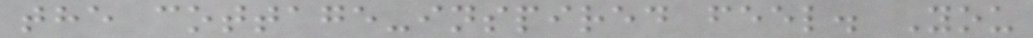the cottage-inspired feel. You
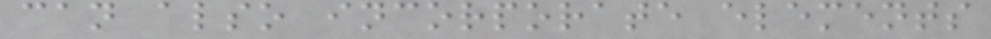can also incorporate elements
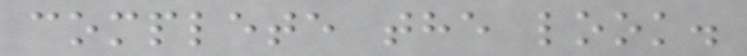complete the look.
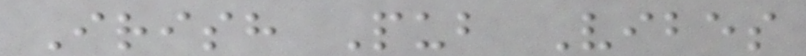Irish Pub Vibes
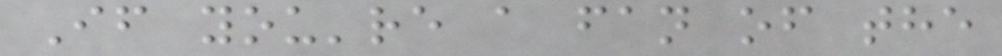If you're a fan of the
